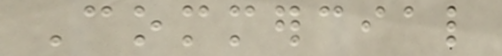Commercial
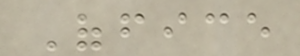Office
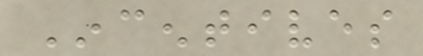Incentives
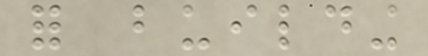for building
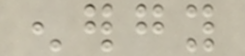energy
